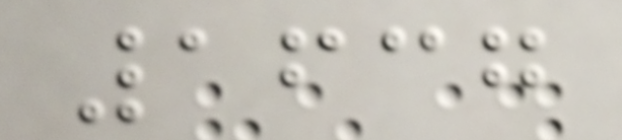1637
